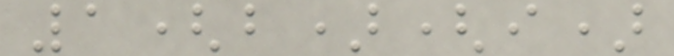1(b)(i)
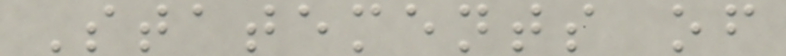Statements of
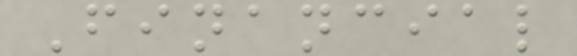Financial
